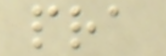pra
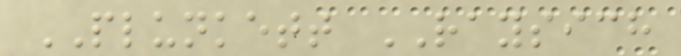PLUNKETT RAYSICH
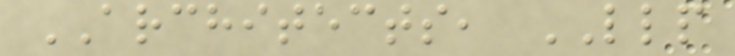ARCHITECTS, LLP
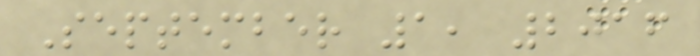September 1, 2016
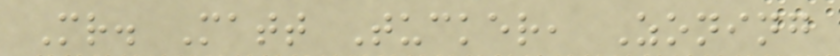Mr. Matt Tucker, Zoning
